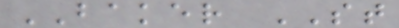BAKER ST
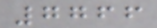7766
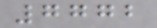7772
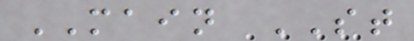MAIN ST
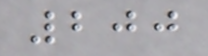200
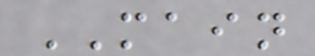MAIN
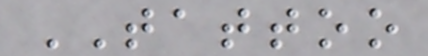TATTOO
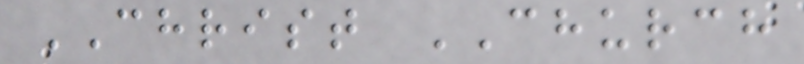CHRIST CHURCH
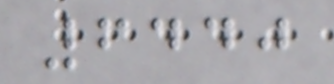6440
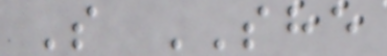S SHE
